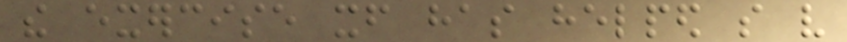the exercise itself has helped so very
